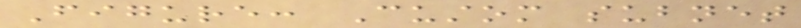Figure: Custom subnet
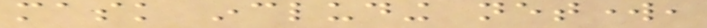mask including network,
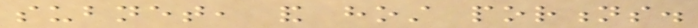subnet, and host portions.
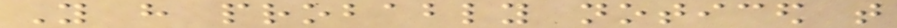You have probably noticed that
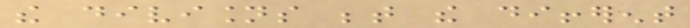the divisions between the different
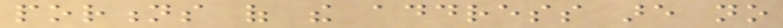portions of the address are no
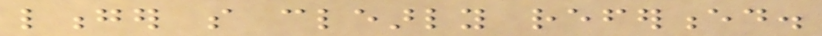longer so clearly referenced.
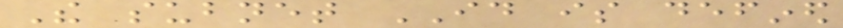The subnet ID is defined
